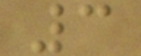3
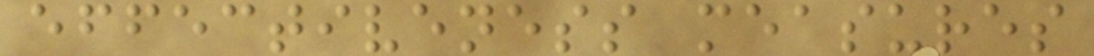effectiveness measures
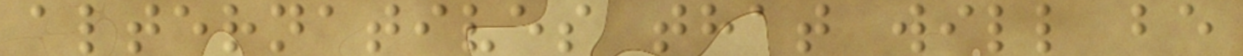alternatives that will be
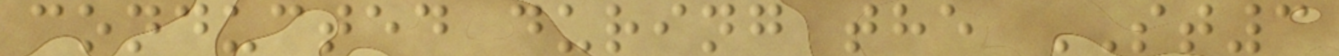conducted during the ST3
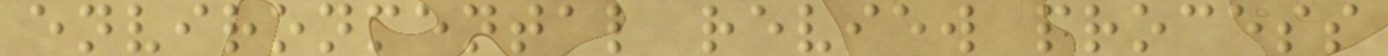environmental review process
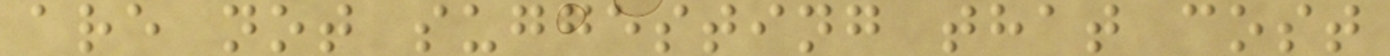are not suggesting that cost
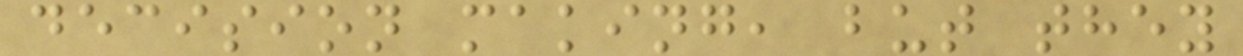decision making, but they
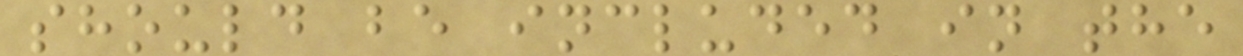should be included in the
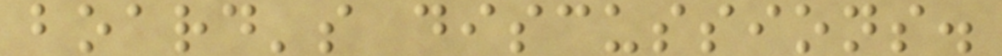board's discussions.
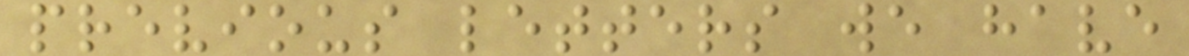previous letters we have
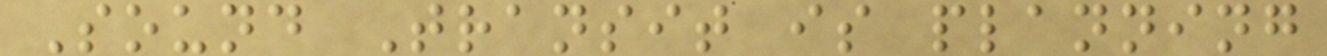Sound Transit is planning
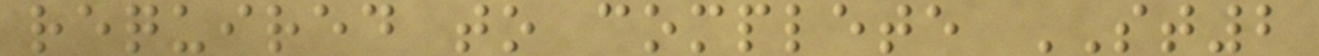required to complete ST2
